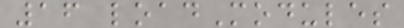16 loadModules
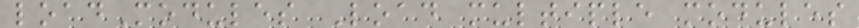loadModules Load multiple modules
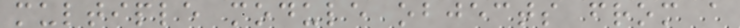multiple module objects from a
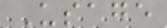Usage
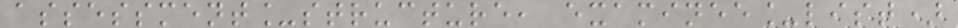assessment_structure, examinee_list)
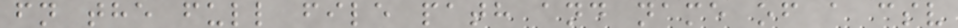fn the full file path and name of a csv
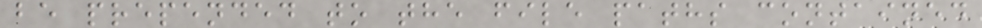be prepended to the file paths contained
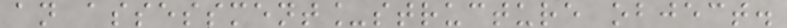an assessment_structure object.
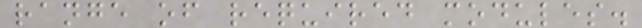range of required modules.
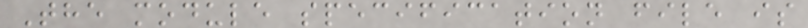The module specification file is
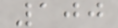100
